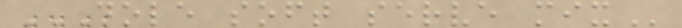DOLE SOFT SERVE MIX
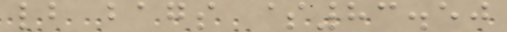lb bags $83.50
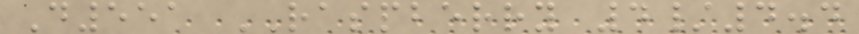D551 RASPBERRY 4/4.4
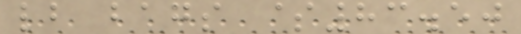lb bags $83.50
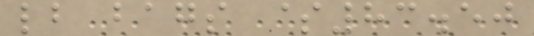lb bags $83.50
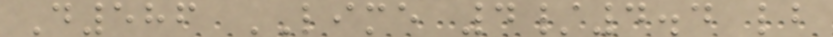D586 LIME 4/4.4 lb
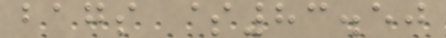bags $83.50
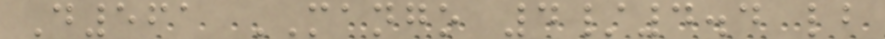D561 MANGO 4/4.4 lb
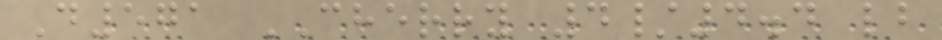D571 CHERRY 4/4.4 lb
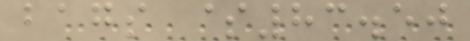bags $83.50
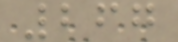267
